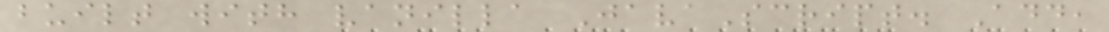built with vanilla JavaScript. Add,
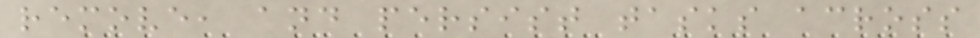remove, and persist tasks across
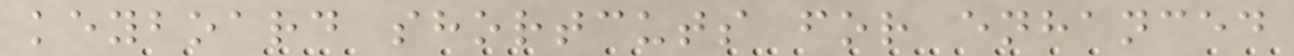keyboard shortcuts for enhanced
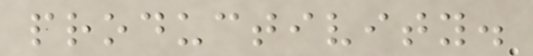productivity.
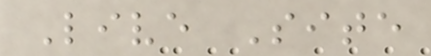Live Site
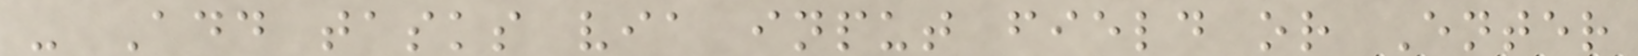- Add tasks via input field or Enter
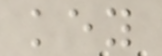key
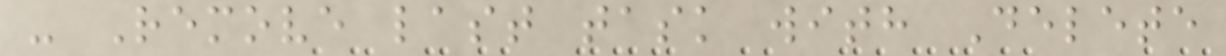- Remove last task with Delete
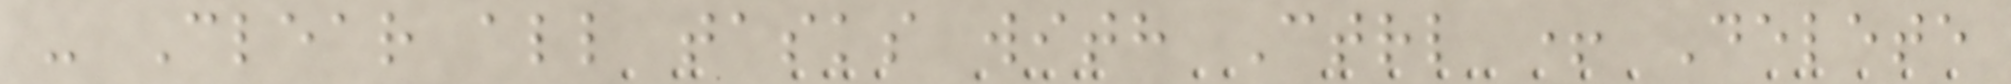- Clear all tasks with Ctrl + Delete
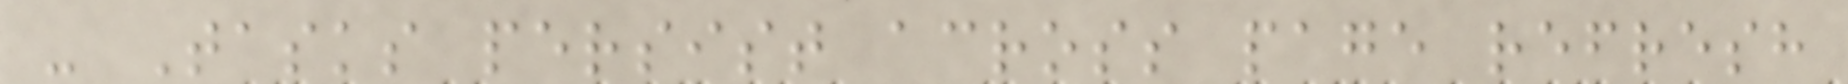- Tasks persist across page refresh
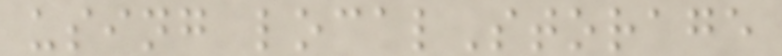using localStorage
